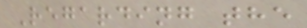Regarding the
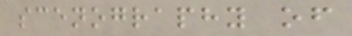scenography of
